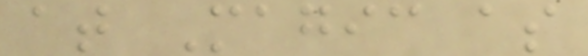at Magic as
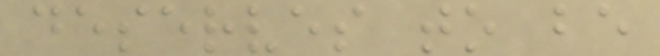deserves to be
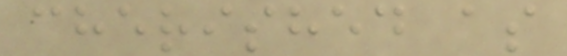cherished as
